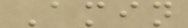Amin
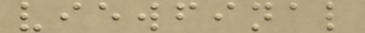viewfinal
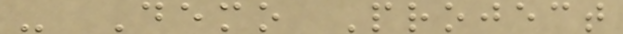- Demo Project
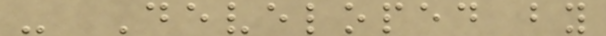- Developed by
